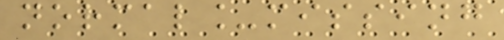normal_missing
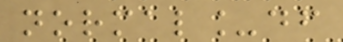normal_df
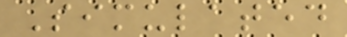Simulated
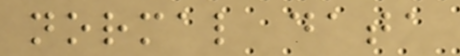normal data
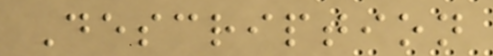Description
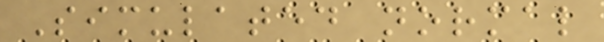Simulated normal
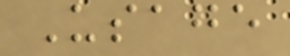Usage
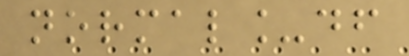normal_df
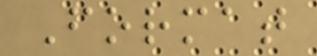Format
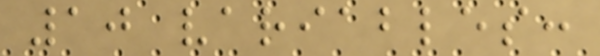10 variables:
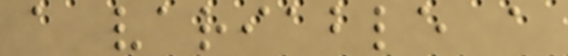a variable a
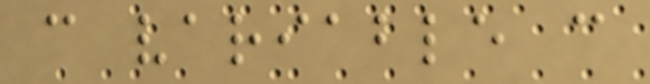c variable c
